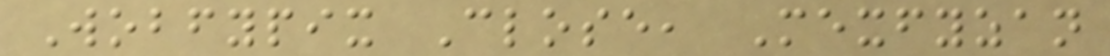Wobfypix Close, Mexfyzan
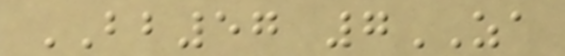BB57 7ZA
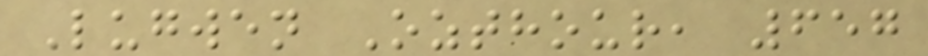Lugwen Ozthour, 657
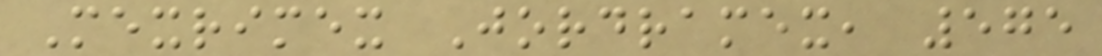Mexrimex Jordramex, 575
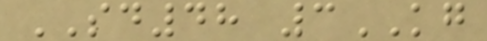SD48 3KG
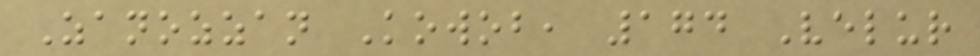Zanozzan Kowob, 174 Velur
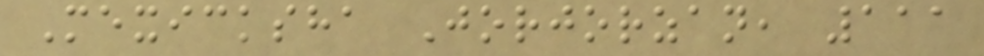Mexicksha Jorjorzan, 111
